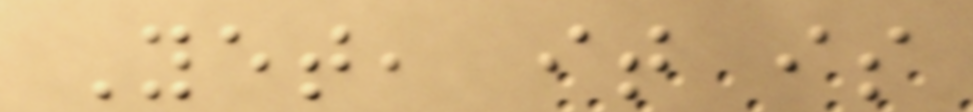Yet, it is
